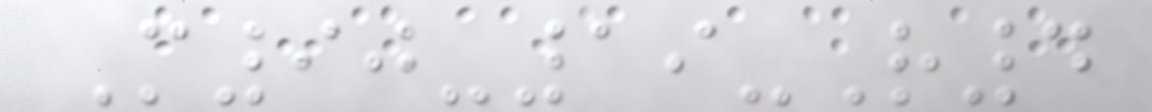M90-19-R4
